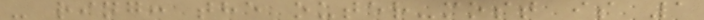- ring: the outer-most is 1
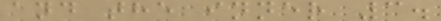and the inner 3.
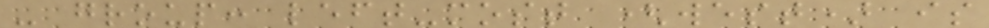- group: left-most (west) is
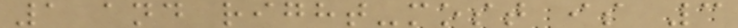1 and right-most is 3
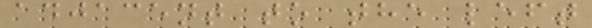adjacent to the left
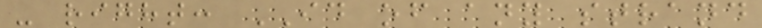- right: ID of any strand
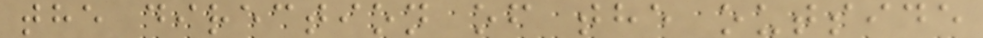the direction of the outside
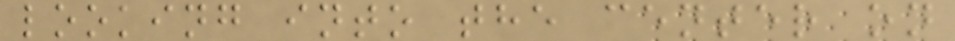looking into the center on
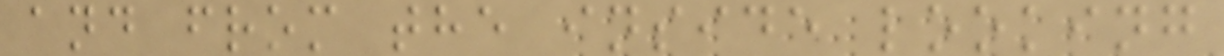and from the inside looking
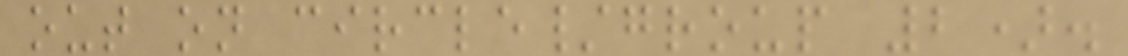out on circle/group 2).
